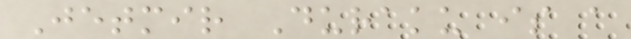Jetmir Duraku is a
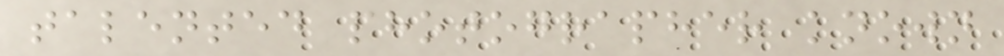talented photographer known
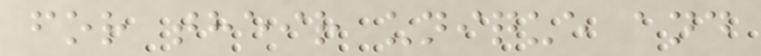for their unique and
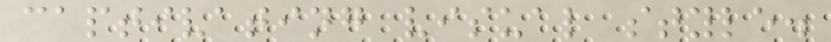captivating visual style.
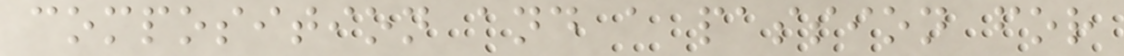composition and a passion for
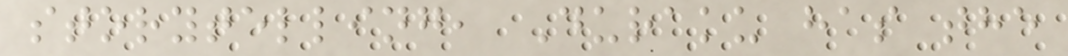storytelling, Duraku has the
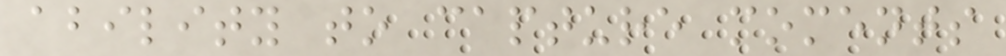ability to capture moments
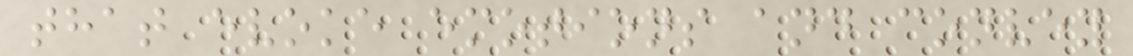that evoke emotions and convey
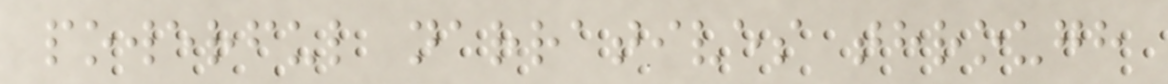powerful narratives through
